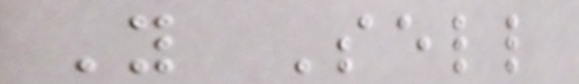You Sell
